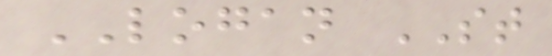LOGAN ST
